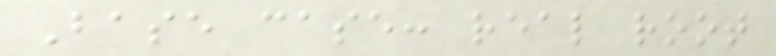Base case: real root
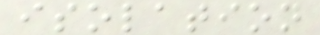isolation
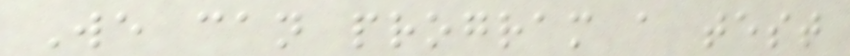We can program a test
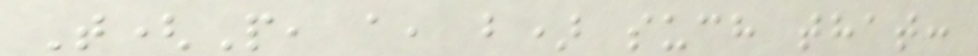T(P, a, b) such that:
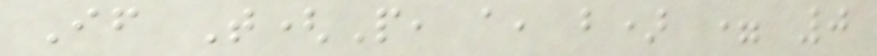If T(P, a, b) = 0
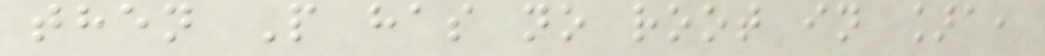then P has no root in ]a,
